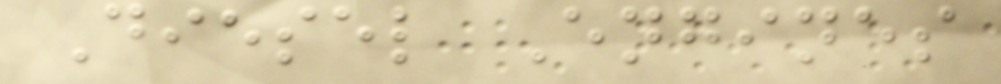Diesel Engines
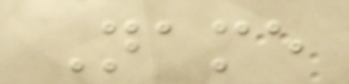Name
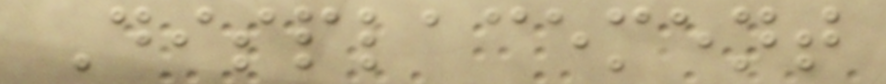Displacement
